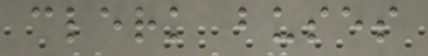clerk buses
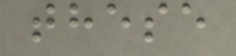these
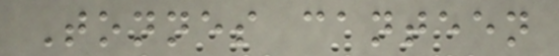Tonnes canteen
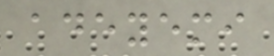adeyemi
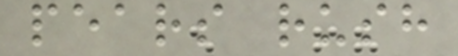pears rush
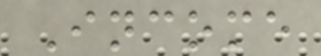Income
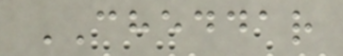CHEDDAR
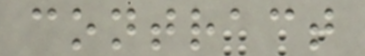contract
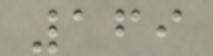169
